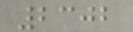2302
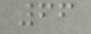66
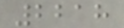2218
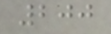200
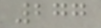277
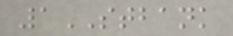1STBANK
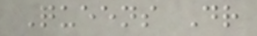Queens Dr
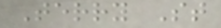Terry St
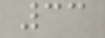33
